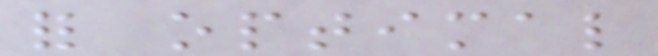for optimal
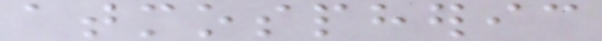atmospheric
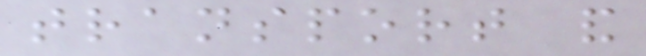transport and
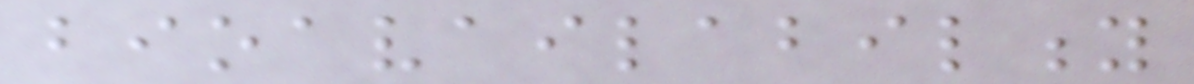bioavailability
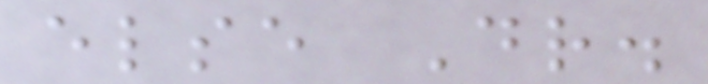else Dr.
